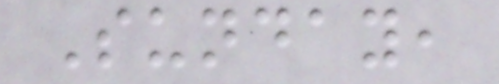Sunday,
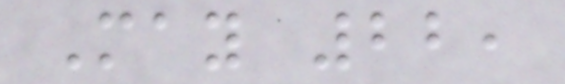May 22,
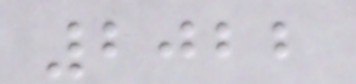2022
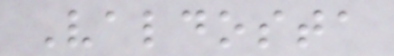Valdosta
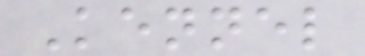Kennel
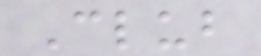Club
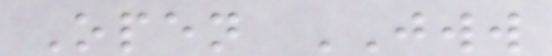Open JWW
